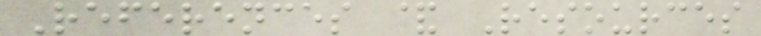References & Resources
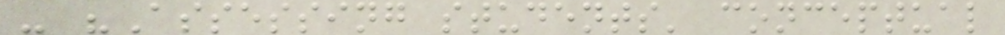- "Assessing students' conceptual
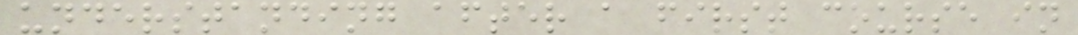understanding after a first course in
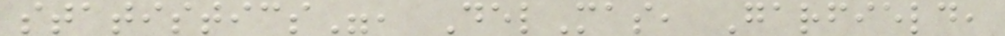statistics", DelMas, Garfield,
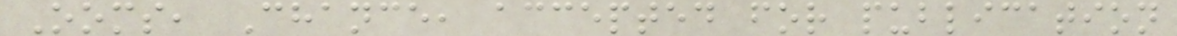Ooms, Chance, accepted for publication
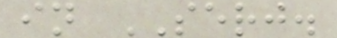in SERJ.
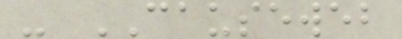- CAUSEWEB
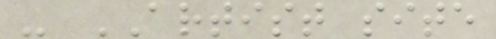- ARTIST site
